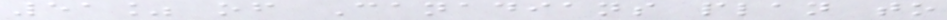51% of Canadians plan to
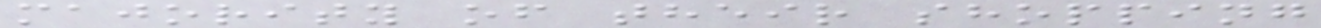majority of their shopping
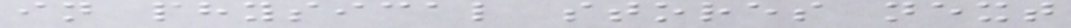in physical stores next
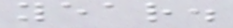year.
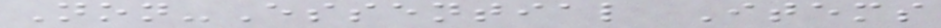Non-Essential Items
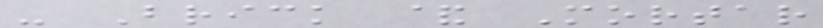- Brick & Mortar
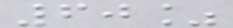60%
